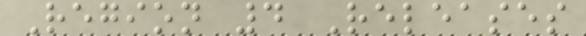Region 4 Releases
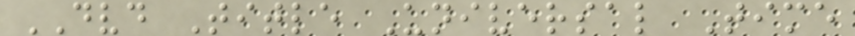DVD Title Universal Time
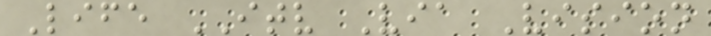Life ITV Via Vision
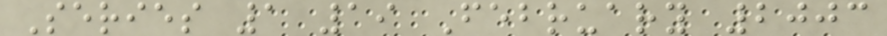Series 1 19 February 2003
